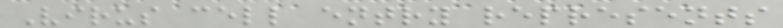Virus cell entry represents
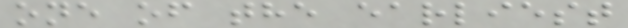one of the earliest
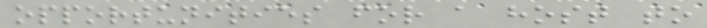opportunities for a host to
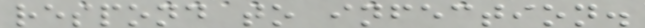respond to infection.
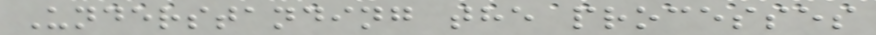Understanding the processes
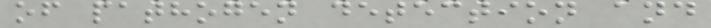of pathogen detection and
